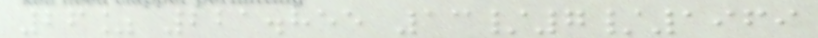26% 221.855 13/7/1969
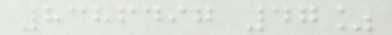8386497 47%
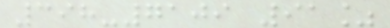398-7109 91%
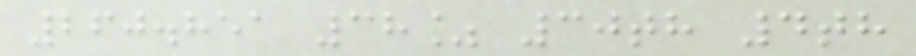260.851 38% 30th 4th
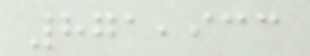871,933
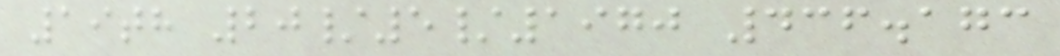19th 20/5/1970 436.173
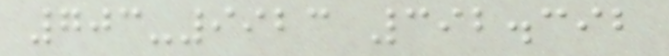703-9923 392.392
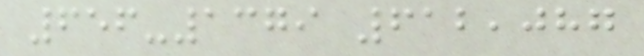656-1379 612,087
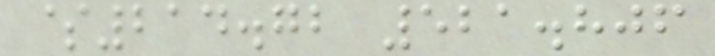$214.72 521.806
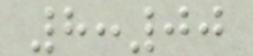8:00
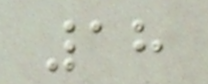18
